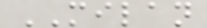MILAN
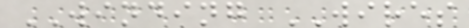WINDING WIRES
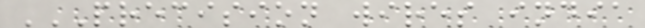PRECISION WIRES INDIA
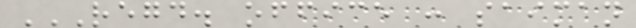REGD. OFFICE : SAIMAN
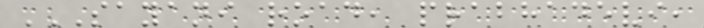SAYANI ROAD, PRABHADEVI,
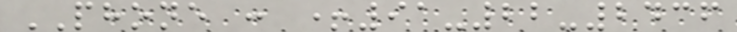PHONE : +91-22-2436
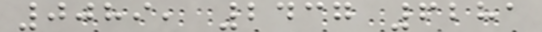0089, 2437 6281
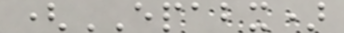(EPABX)
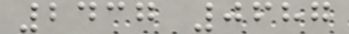2437 0687
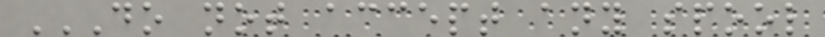DO NOT ACCEPT ANY SPOOL
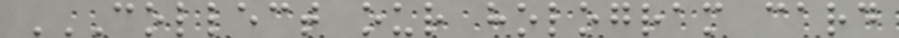COLLECT OUR HOLOGRAM CARD
